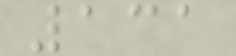131
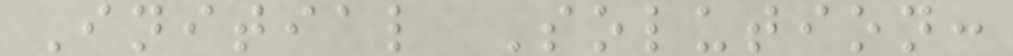Initial Solution:
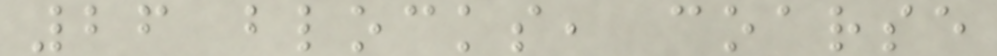26 blocks, coarse
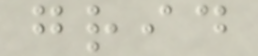grid
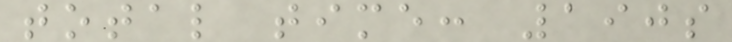total time: 190s
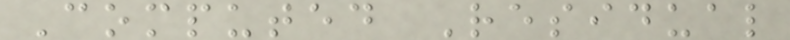Computed Residual
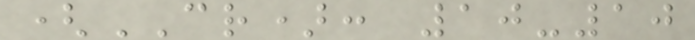(CR): 10-10
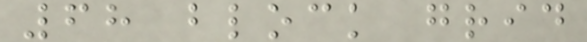68 block grid
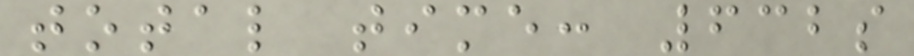total time: 632s
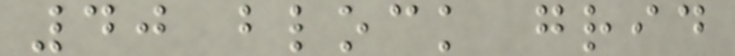40 block grid
